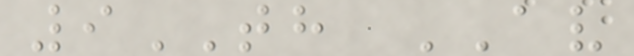9TH AV
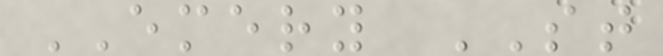EMERY ST
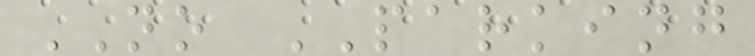NO PARKING
